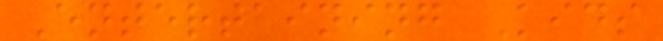Entertaining Kids
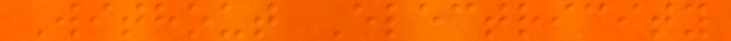Without Electricity
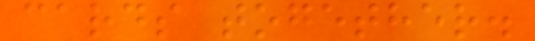cards together.
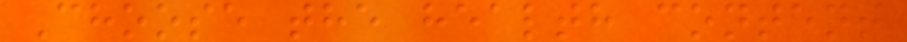Choose the health content
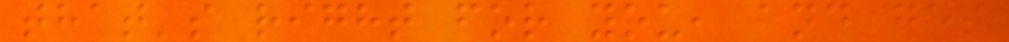that's right for you, and get
